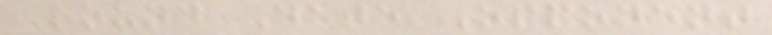Round Date Opponent
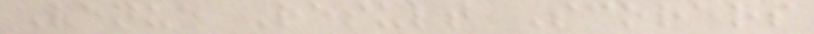Venue Result Scorers
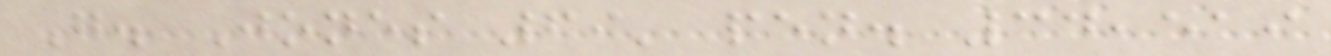G. Jones 69' pen. 34,519
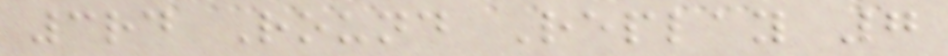3rd Round Replay 7
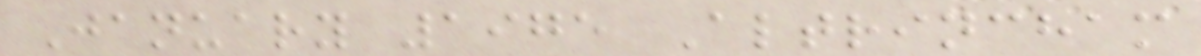January 1975 Altrincham
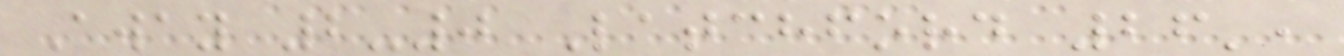Away 2-0 Latchford 26',
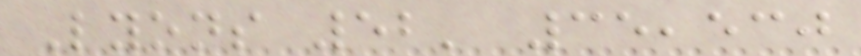Lyons 52' 35,530
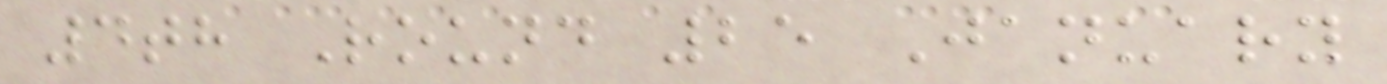4th Round 25 January
